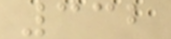332
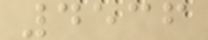4536
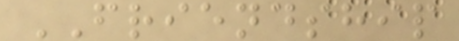FRIENDSHIP
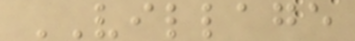VILLAGE
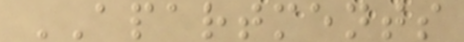APARTMENTS
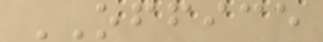OFFICE
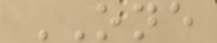ONE
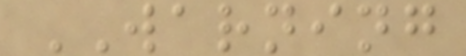WARNING
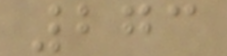273
